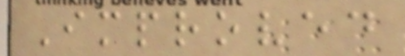Improved
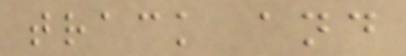track and
